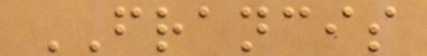FRANCIS
